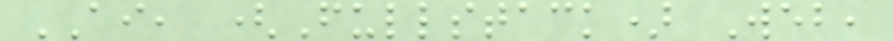AI, (Fullstack) Web,
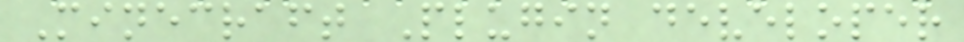Minecraft Plugin developer
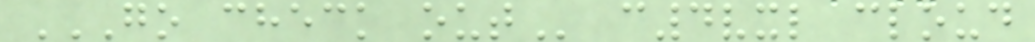GO CHECK OUT c4vxl cloud
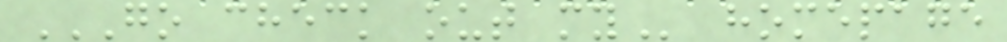GO CHECK OUT MY homepage
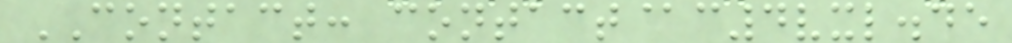CONTACT: contact@c4vxl.de
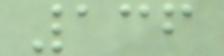136
